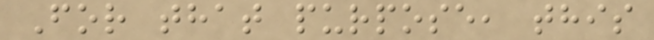For that purpose, this
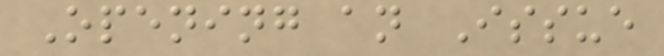Opening an Issue
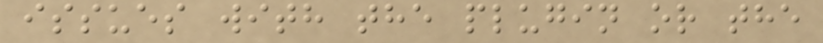issues with the plugin or the
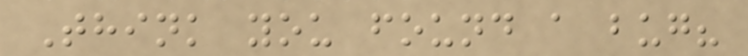Think you found a bug?
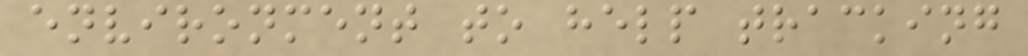environment to help tracking
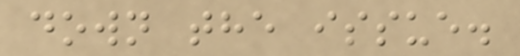down the issue.
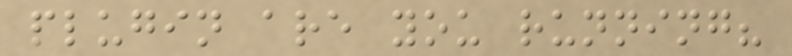plugin are you running?
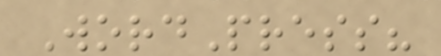WordPress?
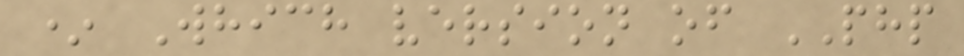* Which version of PHP
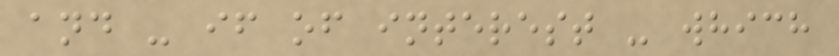and - if of interest - which
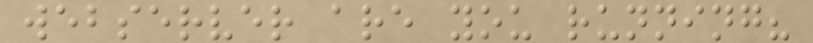webserver are you running?
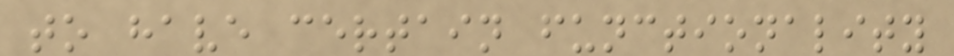to have certain functionality
